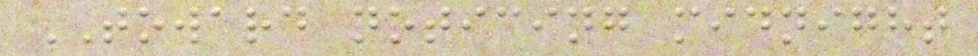TOWARD noticing midnight
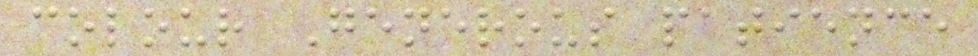colour Generous patience
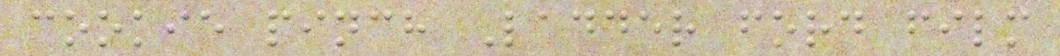cookie pinch Ladder ford film
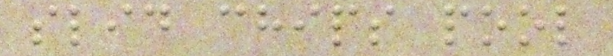slid chips pool
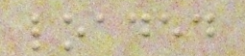loaded
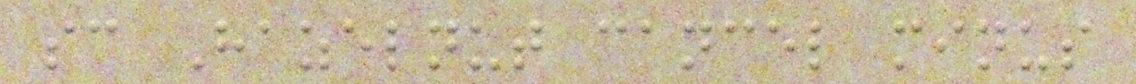sc Hazelnut cancel minus
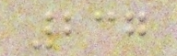237
